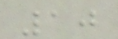10
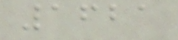1621
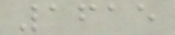1615
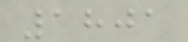1801
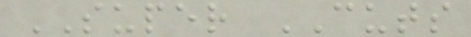SUPER CUTS
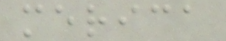merica
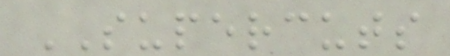SUPERCUTS
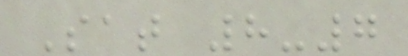Sat 8-7
